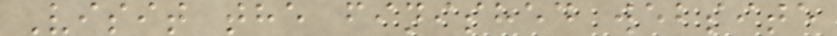Visit the finished website
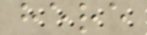here
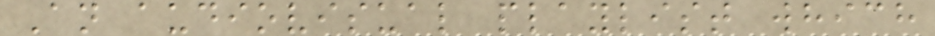An audiovisual playlist which
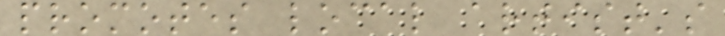promotes local artist's
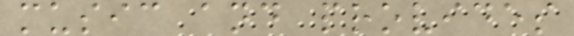music and provides
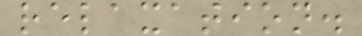relaxation.
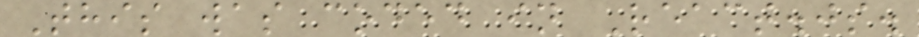This was coded in React.js.
